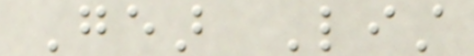Gear List
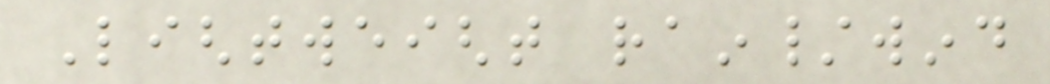Lightweight rain/wind
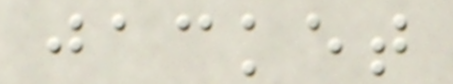jacket
